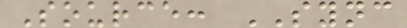Source: SYNC
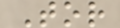Tor
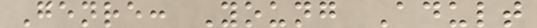Genre: Young Adult
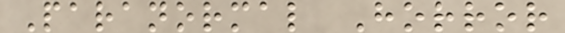Paranormal Horror
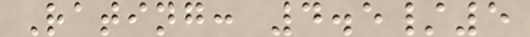Rating: 4.5/5
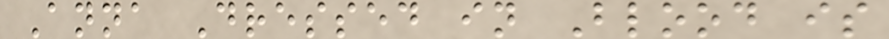Anna Dressed in Blood is
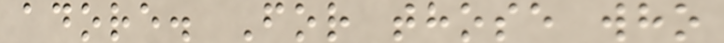adore. For those who
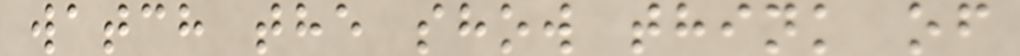watch the show think of
